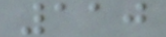110
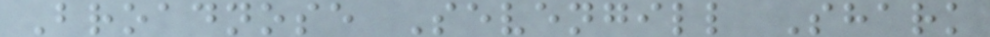Broadnose Sevengill Shark
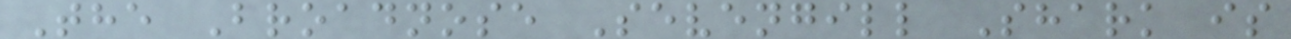The Broadnose Sevengill Shark is
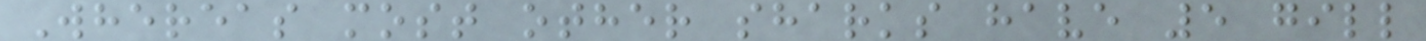Whereas most other sharks have 5 gill
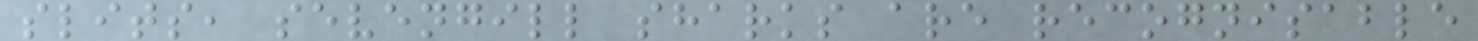slits, sevengill sharks are recognisable
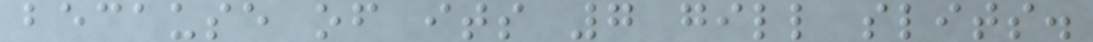because of its 7 gill slits.
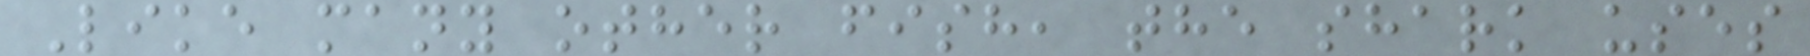Like many other fish, the shark uses
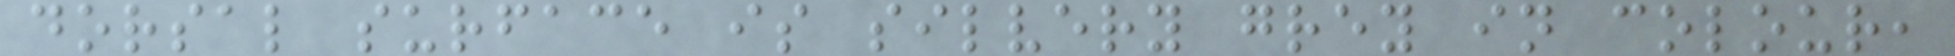dorsal surface is silvery grey in colour,
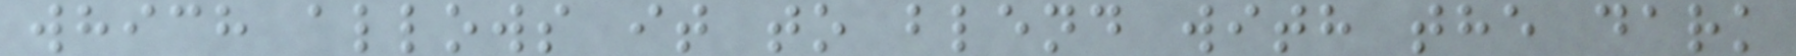which allows it to blend with the dark
